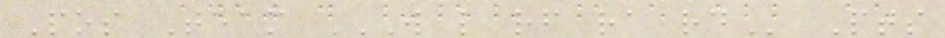Pos Team W L RF RA RD Pts
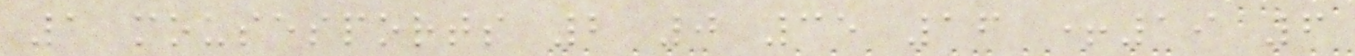1 mousesports 2 0 35 16 +19 6
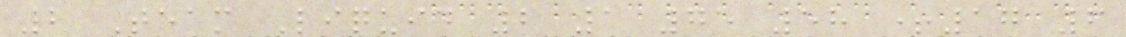2 Team Liquid 2 1 75 58 +17 6
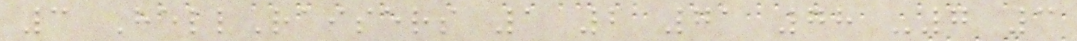3 HellRaisers 1 2 71 78 -7 3
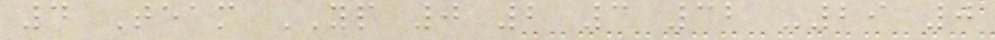4 Team YP 0 2 3 32 -29 0
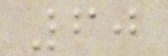60
